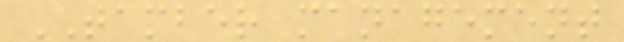TAMBER management
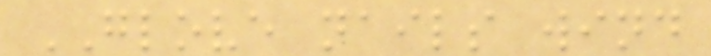GLOVE nails wind
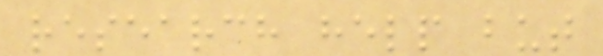research help but
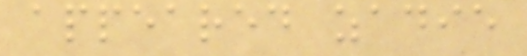appeared zadie
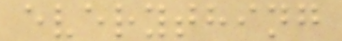everything
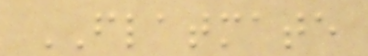FLATMATE
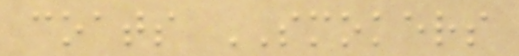coats SMOKERS
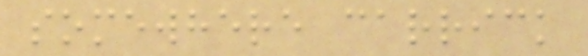somewhere carrick
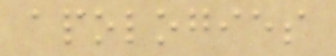apologies
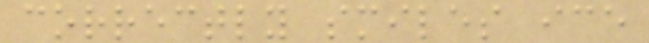correctly smiles ice
